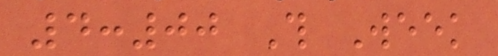4:00 This Week
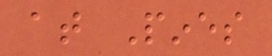at Pines
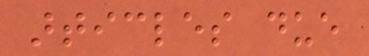articles due
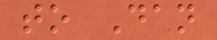to Dan
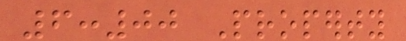6:00 Property
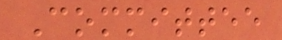Committee
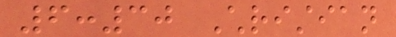6:30 Christian
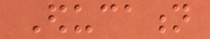Education
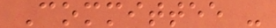Committee -
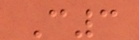C3
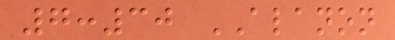7:30 ALANON
